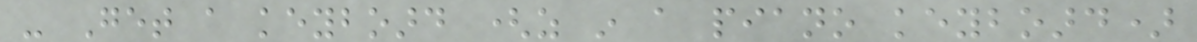- Get a keyboard (as in a piano keyboard)
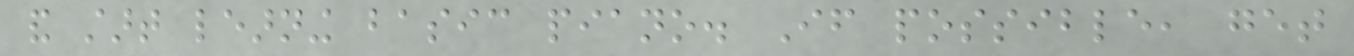and start learning basic piano. If possible, get
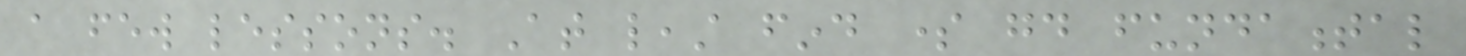a few lessons. At least find some good fundamental
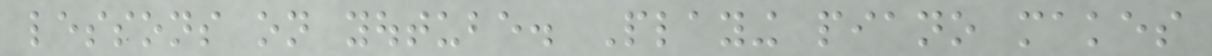lessons on youtube. Playing piano makes
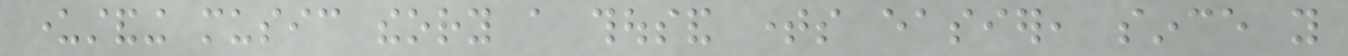understanding music theory a thousand times easier, since you
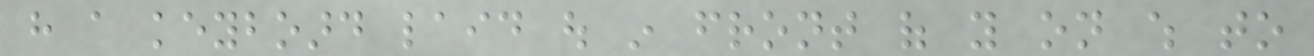have a keyboard laid out in front of you on which to
